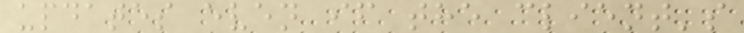updates even if the client's
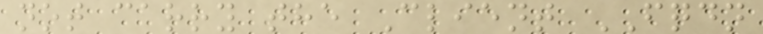not carry the Client FQDN
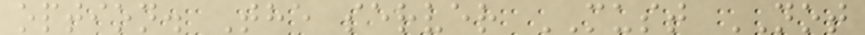option. The server MUST NOT
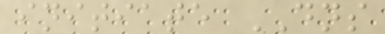initiate DNS
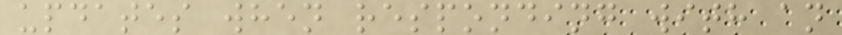updates when responding with an
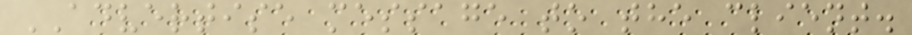ADVERTISE message to the client.
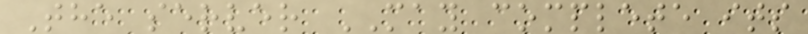The server MAY complete its
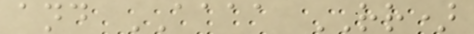and AAAA RR)
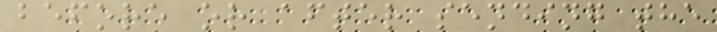before or after sending the
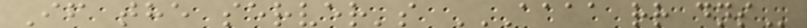If the server's AAAA RR DNS
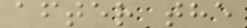after the
